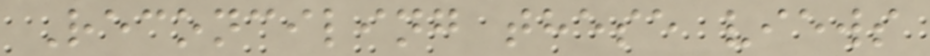Reconciling these views
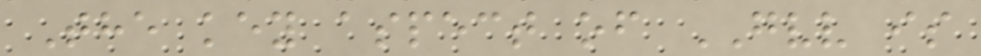The key aspect of GVV is
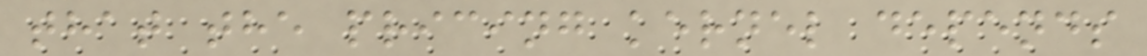that the pricing kernel depends
